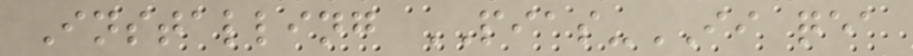Installing PIAS-II qea
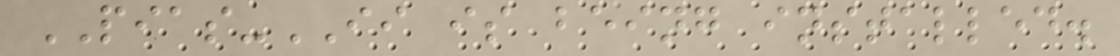PIAS-II is being installed.
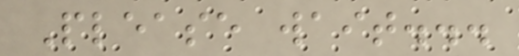Please wait...
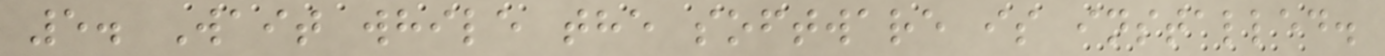5. Wait while the software is installed.
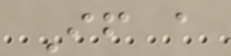If a
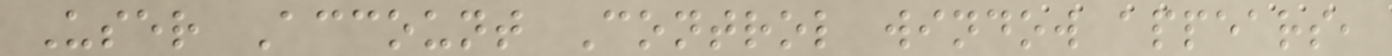User Account Control window appears,
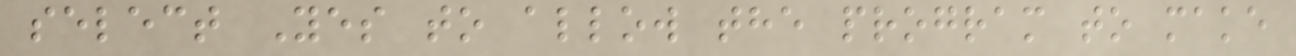select Yes to allow the program to make
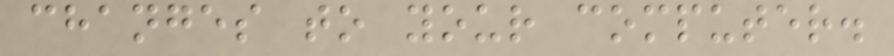changes to your computer.
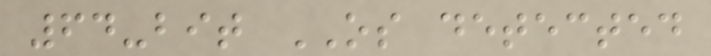64-bit OS detected
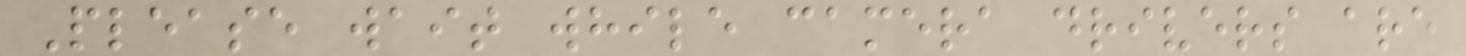Please wait while camera drivers are
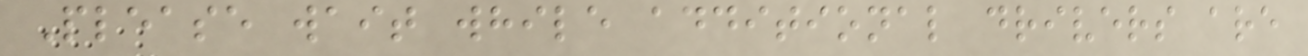Please wait while additional drivers are
